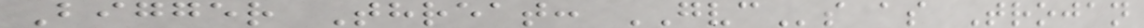Bigger Threat: GVCs as Trojan
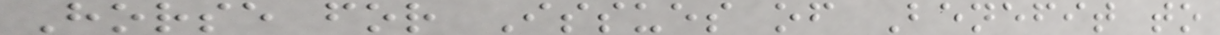Horse for Issues of Benefit to
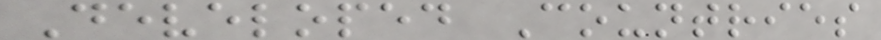Developed Countries
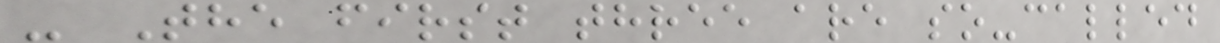- The first three are so-called
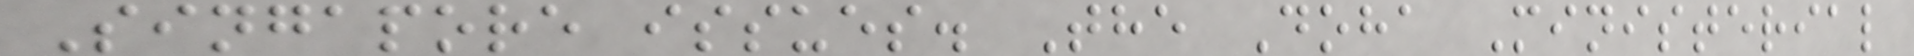Singapore issues. The Doha Ministerial
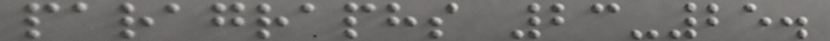paragraphs 23-25.
